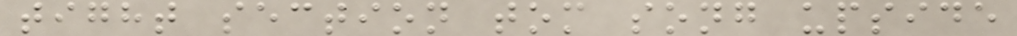tight section tom song upside
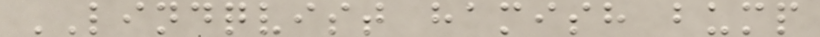LINDQVIST hamish bump
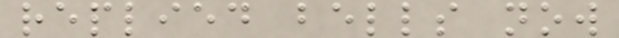replied bells now
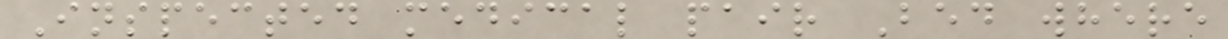Inspected medical pair Bed where
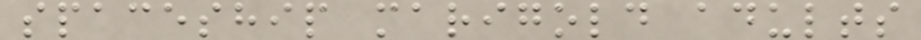spaceship marigold adults
